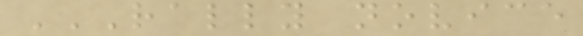RALLY NOVICE
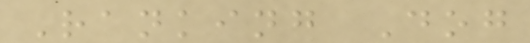Ranking Dog
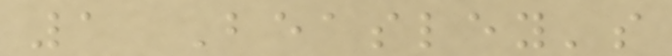1 Beasley's
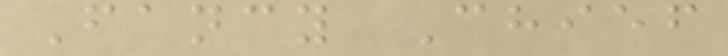Fancy Chief
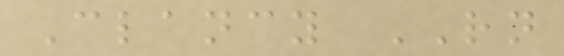Clancy RN
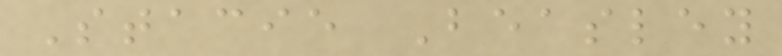Stacie Beasley
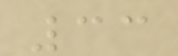33
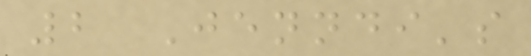2 Jenndi's
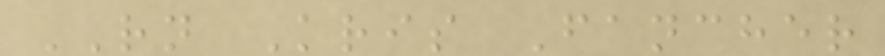RN Kris Fancher
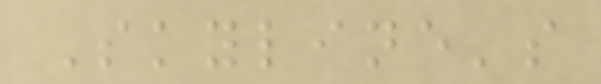Skyline's
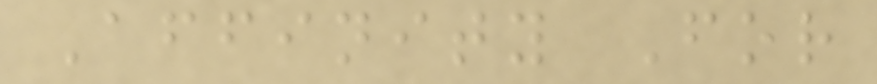Affinity For
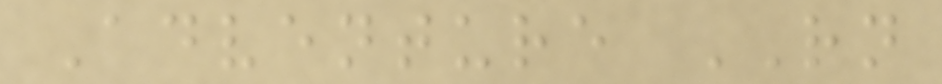Adventure RN
